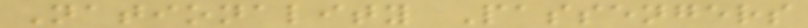Nationality Passengers
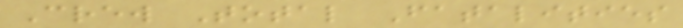Crew Total Fatalities
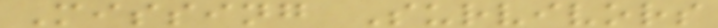Missing Survivors
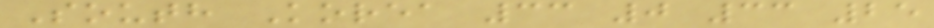South Korea 33 0 33 25
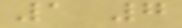1 7
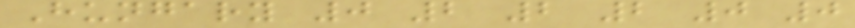Hungary 0 2 2 2 0 0
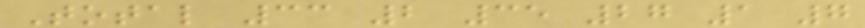Total 33 2 35 27 1 7
